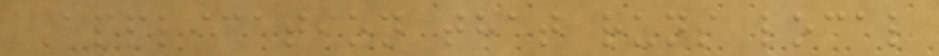Application that runs local
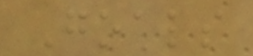Goals
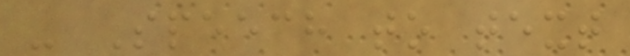- Speech to text
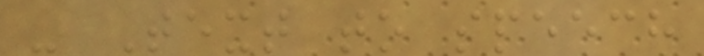- Text to speech
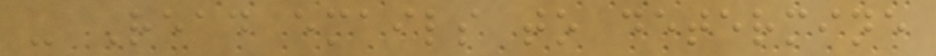- Read emails to determine
